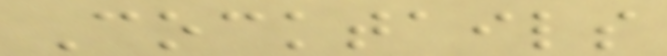Cocktails
